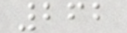262
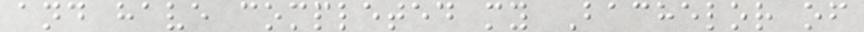and have completed my Bachelor of
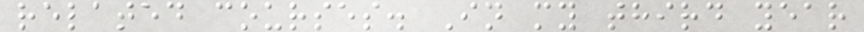related courses. In my third year
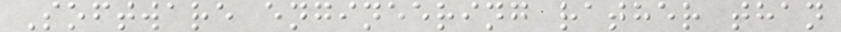Software engineering rather than
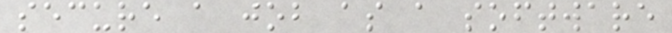secure a job as a software
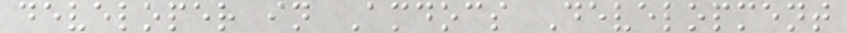developer in Amdocs Development
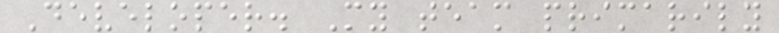Developer. My team primarily
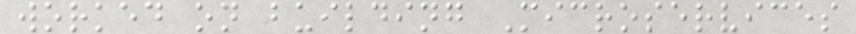worked on building Microservices
